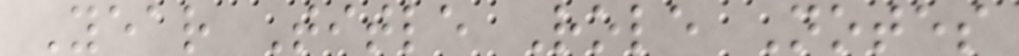Year Title Role Notes
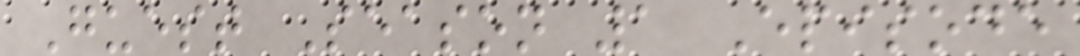Guest Season 1 Episode
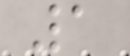1
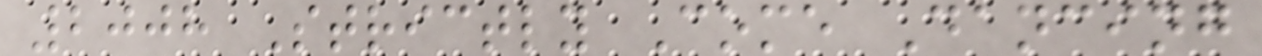2008 Strictly Come Dancing
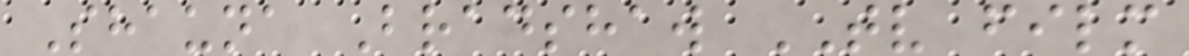Shauna Bradshaw TV film
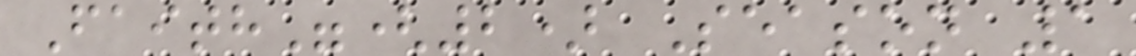Faith"(2) Season 1
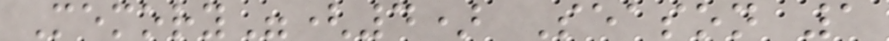Memory"(4) Season 1
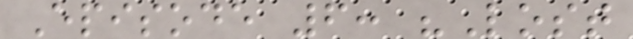Episode 6: "Lost
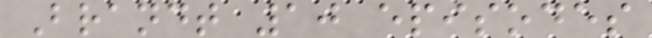Brandt 10 episodes
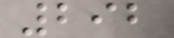292
